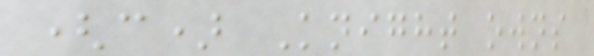(c) Knight owns
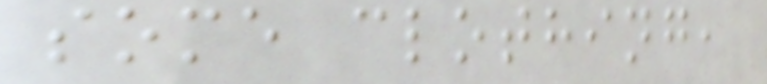some clothing,
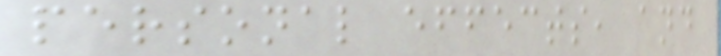personal effects, and
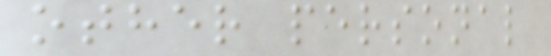other personal
